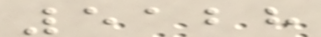5128
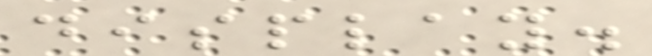display.
